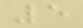5
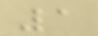1
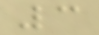3
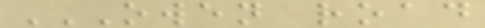OWEN ROAD
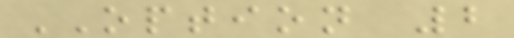OPTION 2
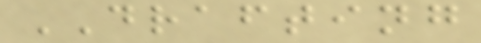DRAFTING
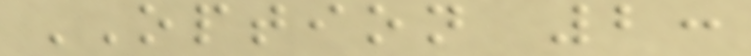OPTION 2:
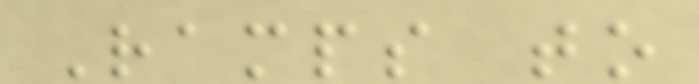Ramps to
